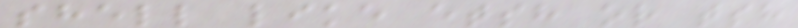shell like etsh or tsh
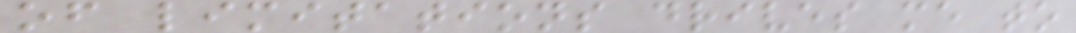of limitations drives me to
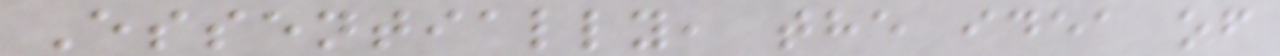Essentially, the idea of
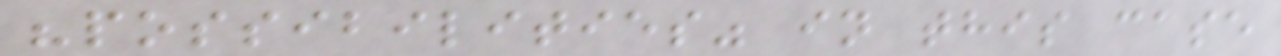"possibilities" in this case
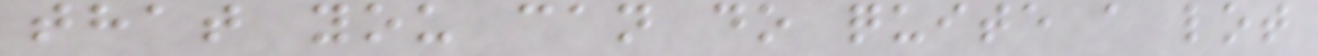that you can do quite a lot
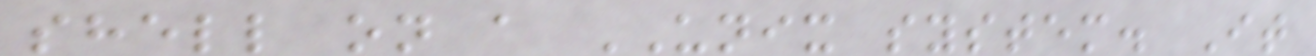shell on a UNIX system. It
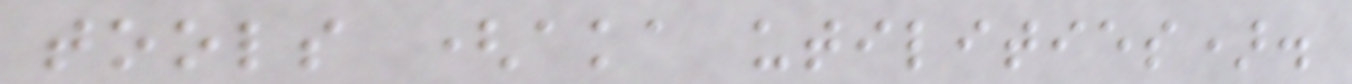tools (aka utilities).
